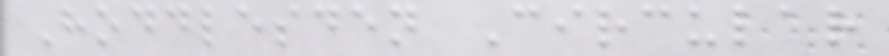Hoddlesden Circular
